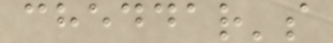cheddar's
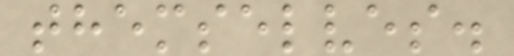themselves.
